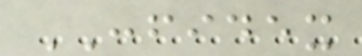CONFIDEX
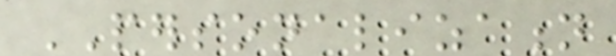PERSONALIZATION
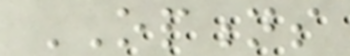OPTIONS
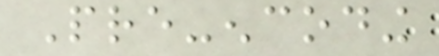Pre-encoding
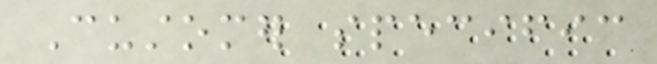Customer specific
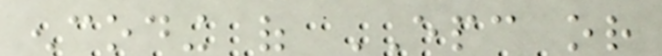encoding of EPC or
